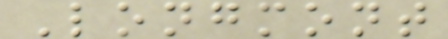Longmont
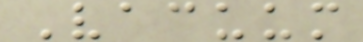Vacuum
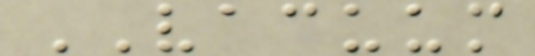VACUUM
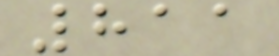811
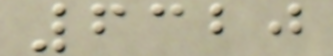6320
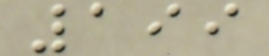199
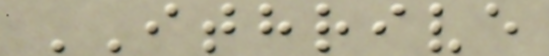ITHRIVE
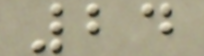24
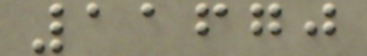11670
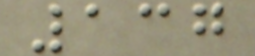137
